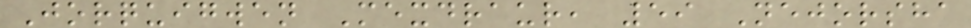Jorquigwen Mexdraur, 59 Nejorsha
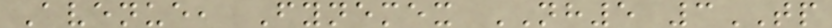Avenue, Fynemex NH5 3TP
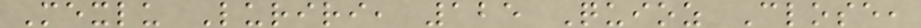Mexlu Luriri, 125 Quioz Close,
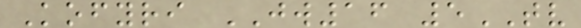Kofyri JW16 5TV
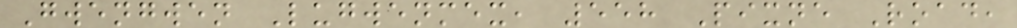Gwengwen Lugwenmex, 558 Pixne Road,
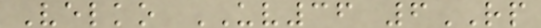Velko UV36 6RP
